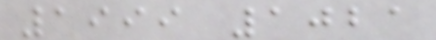1999 1021
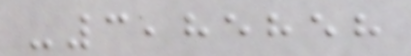-3,85858
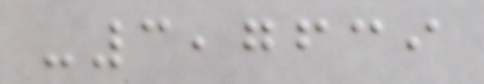-3,7639
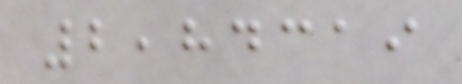2,84319
